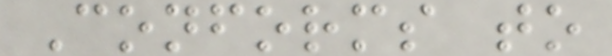Conforms to
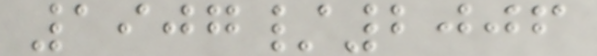1907/2006
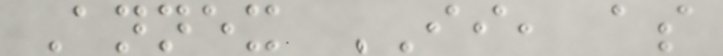Annex II, as
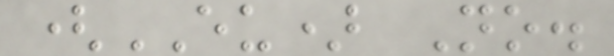(EU) No.
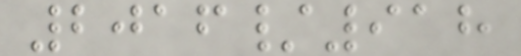2016/918
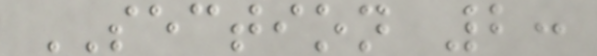SECTION 2:
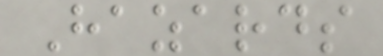Hazards
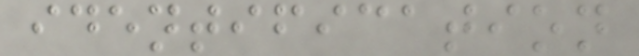identification
